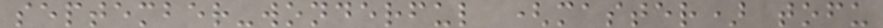september-wonderful (master) tofu
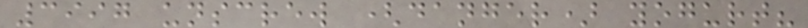3997 unscrew (danger) yogurt?
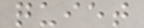quiet
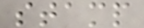stamp
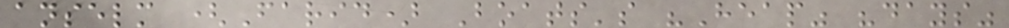anselm (Farid) Boats's "Heap" "days"
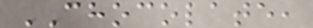CHOCOLATE,
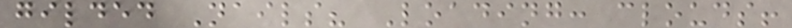gilded Nails? Loading: clouds!
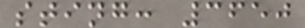sting: 3650
